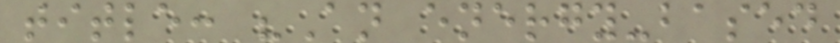title: "An energy-based
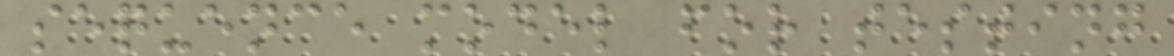sequence model for testing
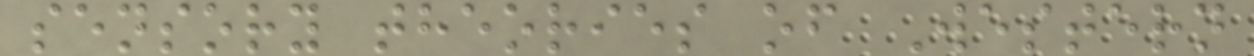sensory theories of Western
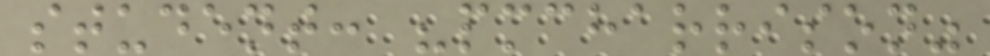student: "pmcharrison"
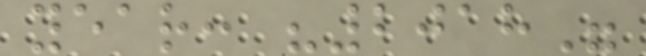year: "2018"
